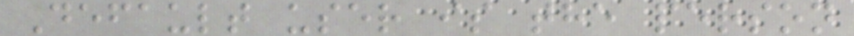Default user is the person
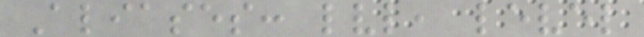Aliases: lvl, level
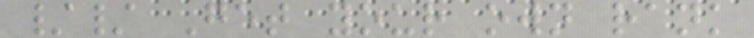// Get your own rank
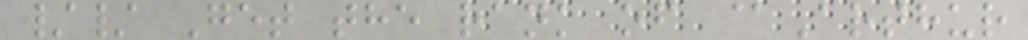// Get the rank of @Arthur
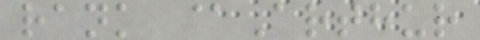rank @Arthur
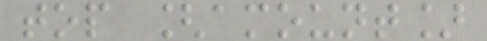top [amount]
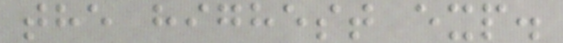the highest exp.
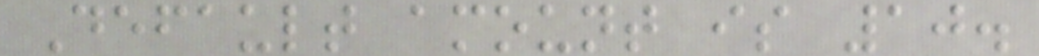Default amount is 10.
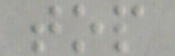top
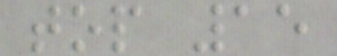top 15
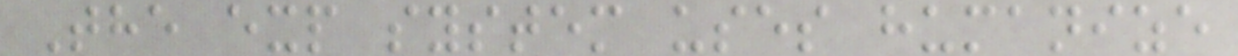The exp system uses humanize
